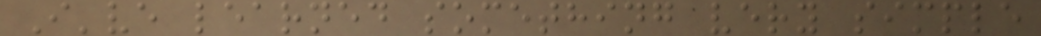I've learned something very simple
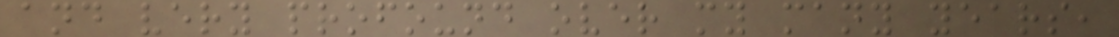and very profound over my many years,
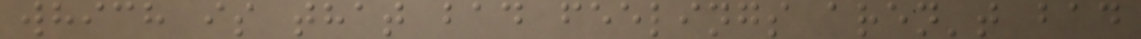which is that bad feelings aren't bad
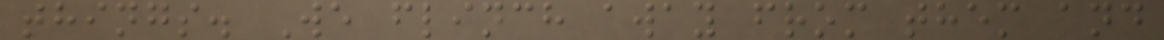things. We flinch away from them and
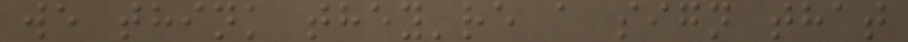we think they're a sign that
